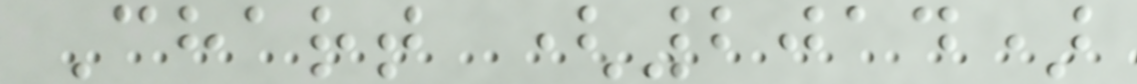Chart (2014)
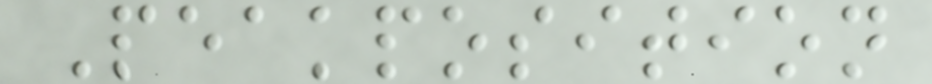Peakposition
